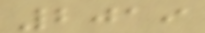2019
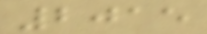2015
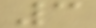3
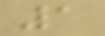1
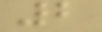2
